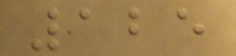125
